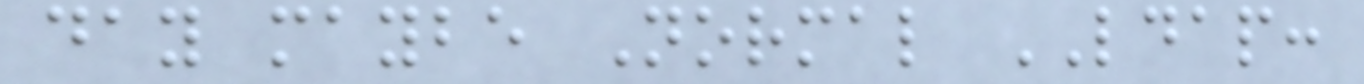day maybe Normal LDAP:
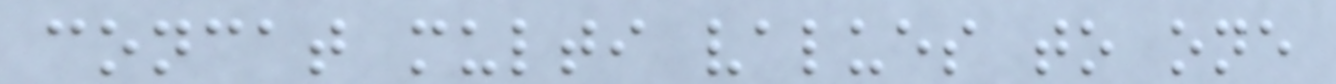concat multi values to one
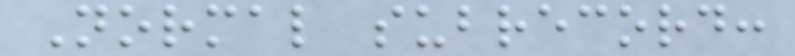Normal subrecord:
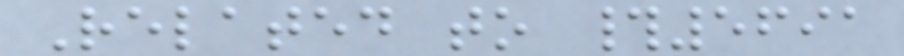Related to #5691
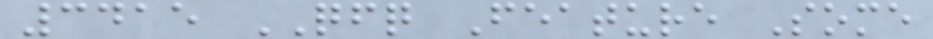3415 QFQ Feature Some
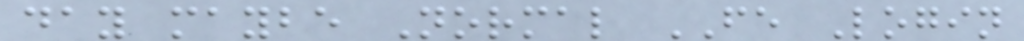day maybe Normal FE Login
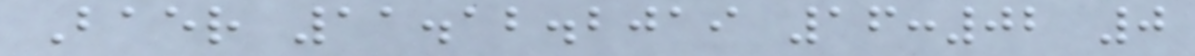Baer 11.12.2019 16:02 0
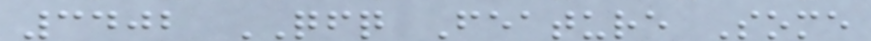3402 QFQ Feature Some
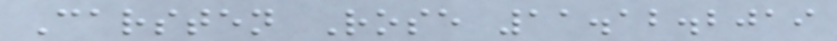Carsten Rose 11.12.2019
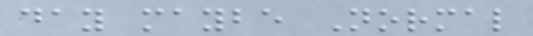day maybe Normal
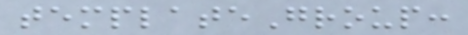templateGroup:
